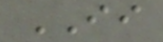II
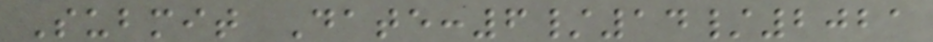Submit Date:6/14/2021
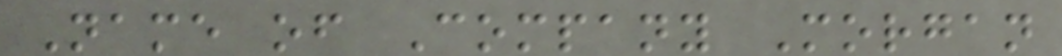Name of Company Morgan
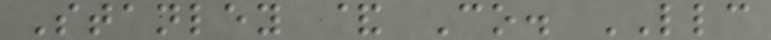Stanley & Co. LLC
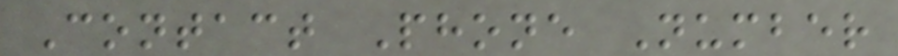Contact Phone Number
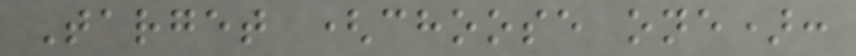Target (choose one):
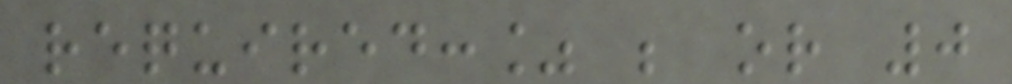required:% ; or 0
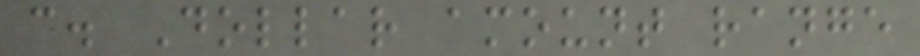c. Dollar amount range
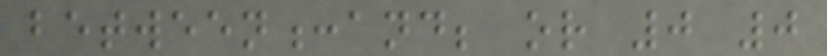between:and; or 0 0
